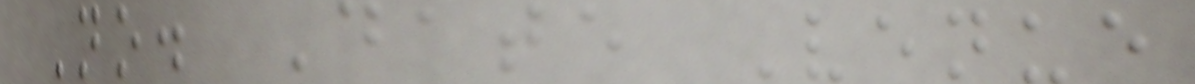No. Date Venue
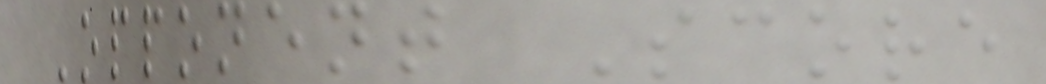Opponent Score
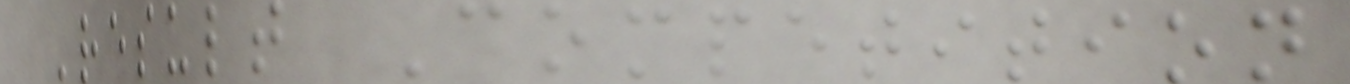Result Competition
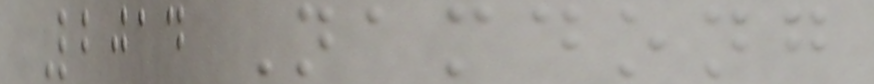2014 Namdong
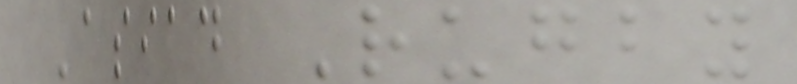Asiad Rugby
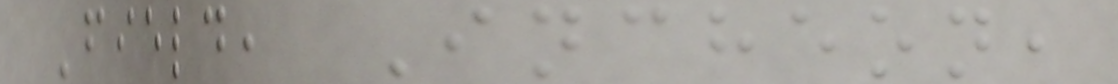Field, Incheon,
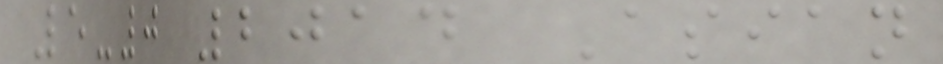5-0 2014 Asian
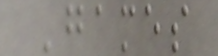Games
